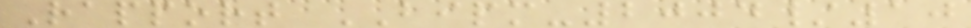Rapport BIPM-2004/10
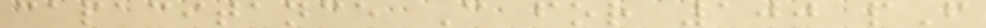capacitance C for 100 pF
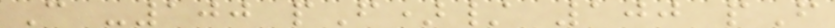C -100 pF)/ 100 pF
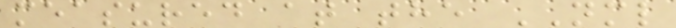measured at the NML
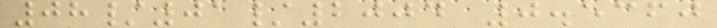08/01/2004 0.5360
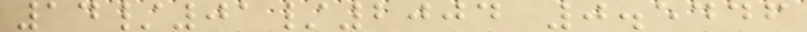14/01/2004 0.5446
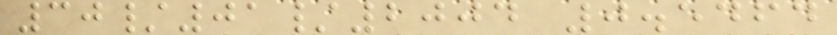30/01/2004 0.5464
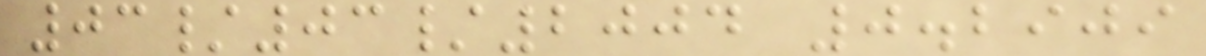03/03/2004 0.2909
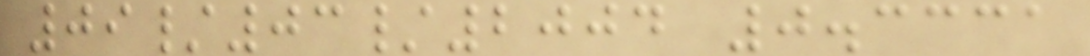09/03/2004 0.3331
